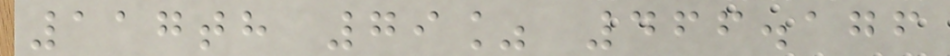117th 79% 466.176
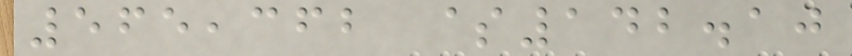565,362 $142.10
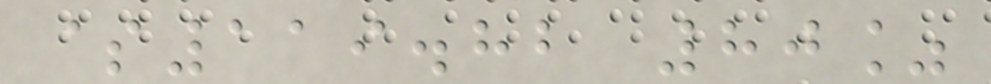$119.82 80%
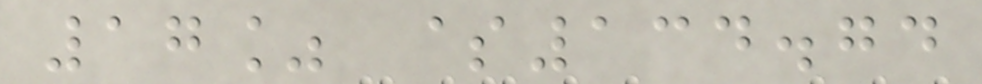17% $134.74
